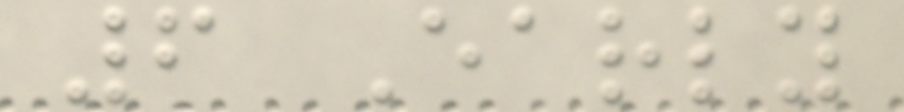6 Early
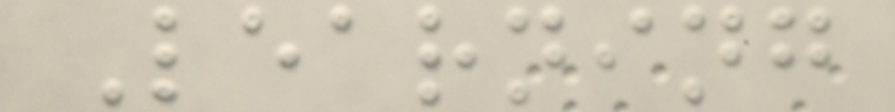Learning
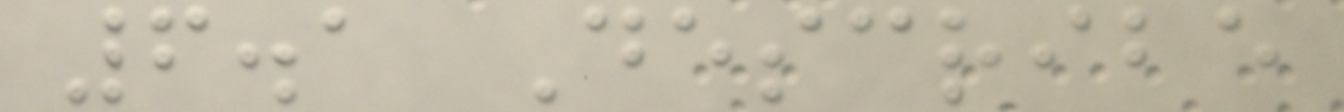6.1 Describe
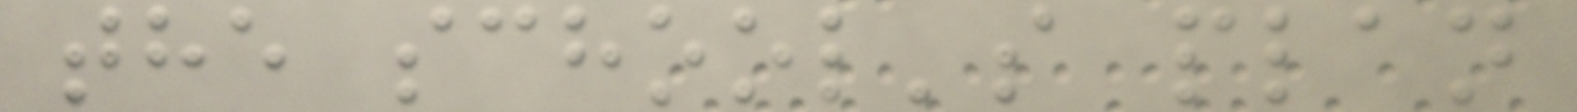the school's plan
